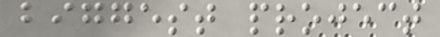biggest project
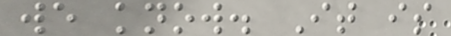we know. It is
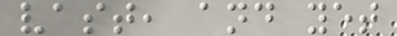vast, and yet
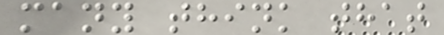many think that
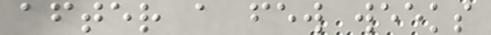after a few weeks
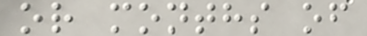or months of
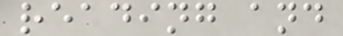reading and
